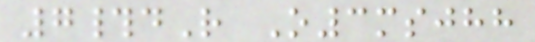7#dR O3msjhh
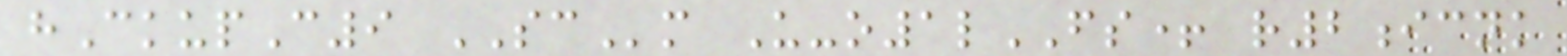hCkupC9 SCm U-o1lFS+ r2icnk
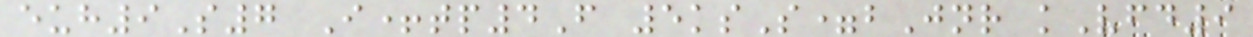euh9S7 I+tp4F 5ksS=bJnr kVfd9
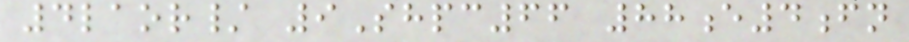4laor/ 9Shpc66 88e4fn
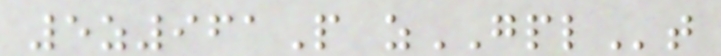5z961P zGPLt
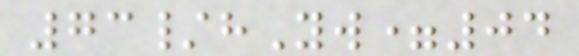73/hYw=04
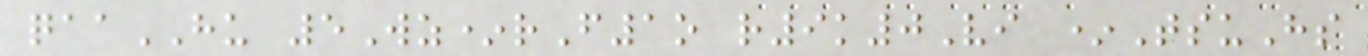qaaHU 5Wz*rF1o r9k0Vi *TsuHs
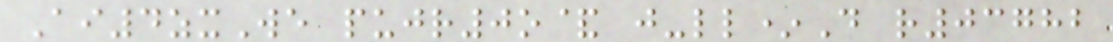Ai4zxWe pujr0o& j-ll*D r03782
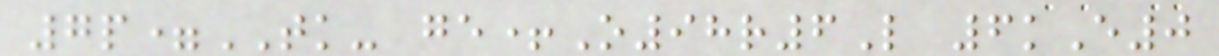7p=TK- ge+O98r6L 6kE0
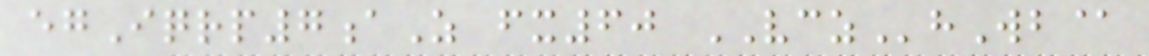egIqrp7aZ fx60 VCZhWb@
